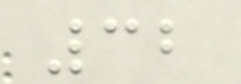32
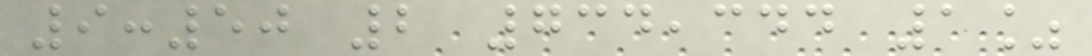9:50 2 734,344 1%
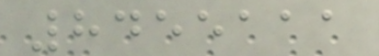8455111
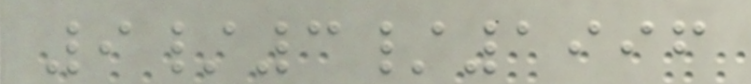9/3/1996
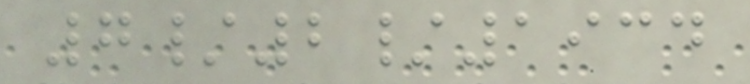7/2/1934
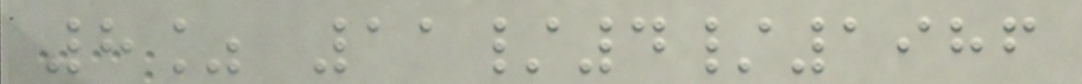8% 11/4/1986
